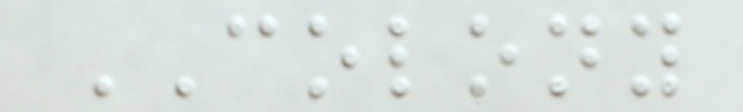COLONY
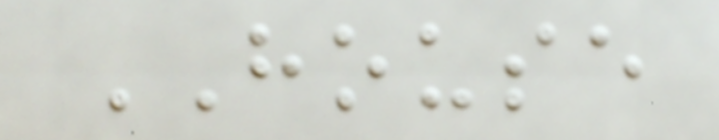HOUSE
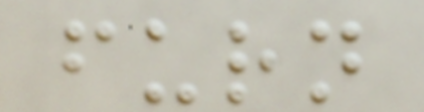furn
